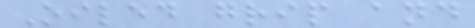Oiled grip and
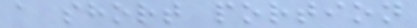a short portion
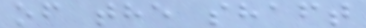of the shaft
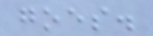goes.
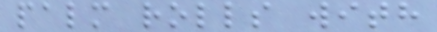palm rolls with
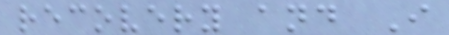recovery and I
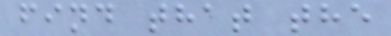find that the
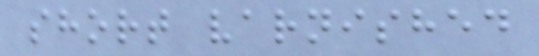short varnished
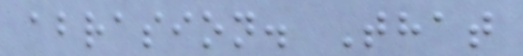abrasion. That
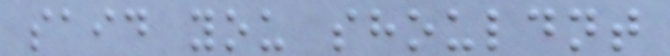said you shouldnt
